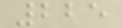225
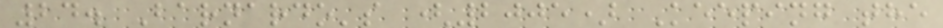24. Barnardo's (2005) Keeping the
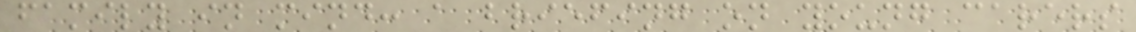family in mind: a briefing on young carers
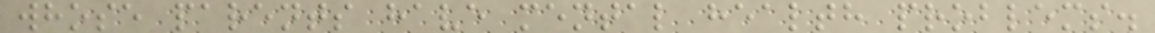whose parents have mental health problems.
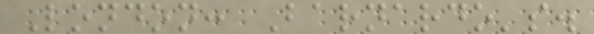London: Barnardo's.
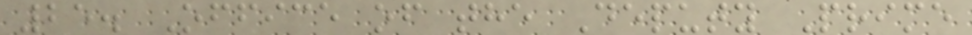25. Office of the Deputy Prime
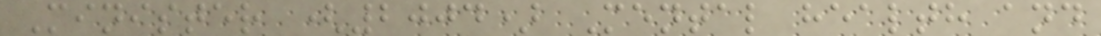Minister (2004) Mental health and
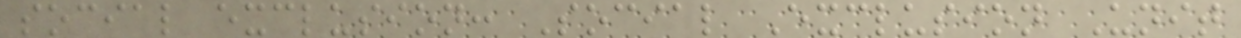social exclusion: Social Exclusion Unit
